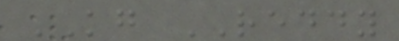KG REDDY
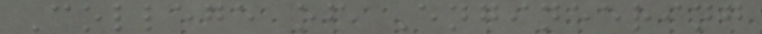College of Engineering
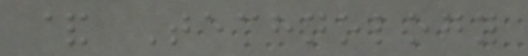& Technology
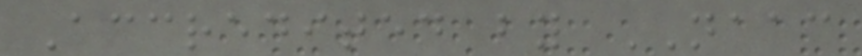Accredited by NAAC
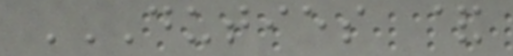DUTIES &
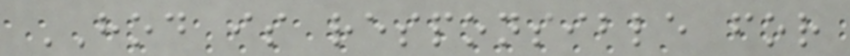HOD is responsible for
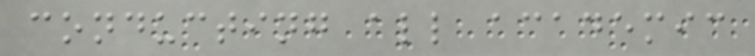conducting all academic
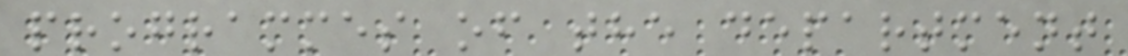programmes of the department
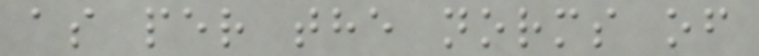as per the norms of
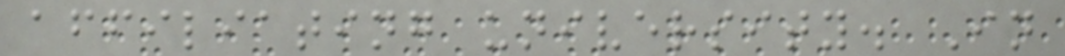affiliating university. In
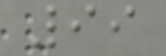99
